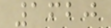1620
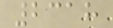2318
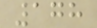178
